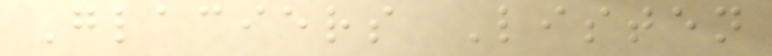Glaciers Listen
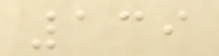139
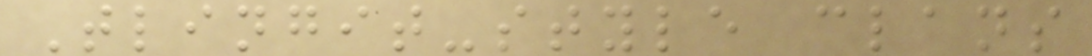Tlingit-style clans
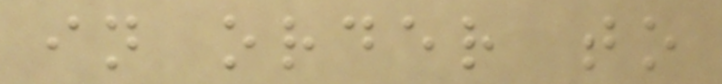in order to
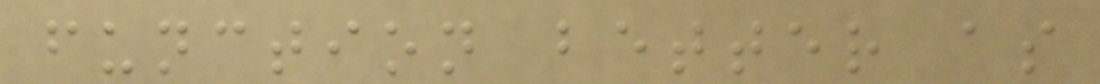function better as
